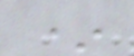*
